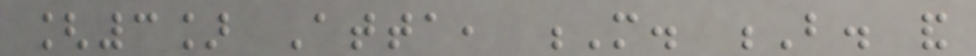[3] Atta, M. B. and
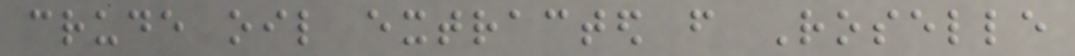crude oil extracted from Roselle
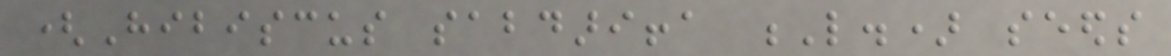(Hibiscus sabdariffa L.) seeds
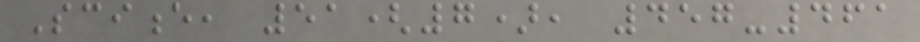Science, 51(7), 457-461
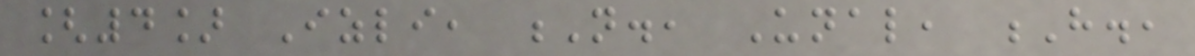[4] Izli, N., Unal, H.,
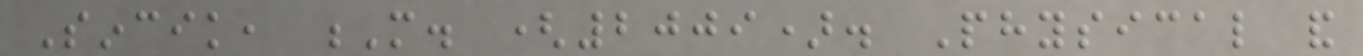Sincik, M. (2009). Physical and
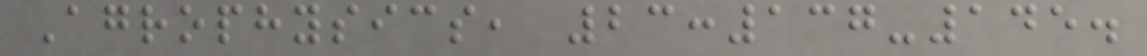Agrophysics, 23:137-145.
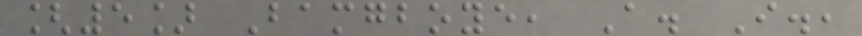[5] Bamgboye, A. I.,
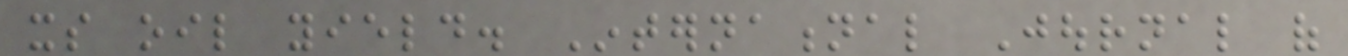its oil yield. International Journal of
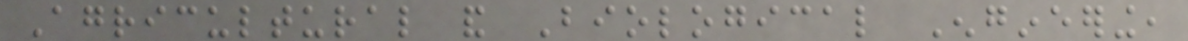Agricultural and Biological Engineering,
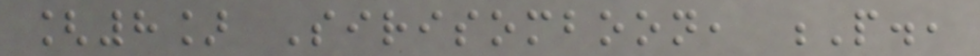[8] Sirisomboon, P.,
